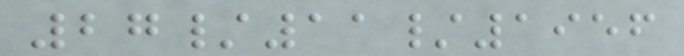27/11/1956
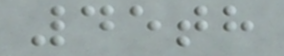45th
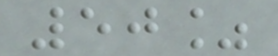50%
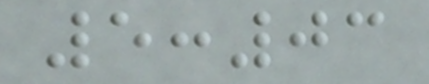5:03
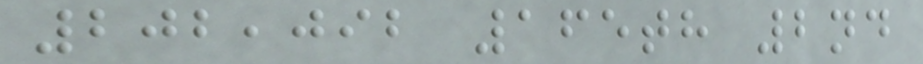202,092 165th 2nd
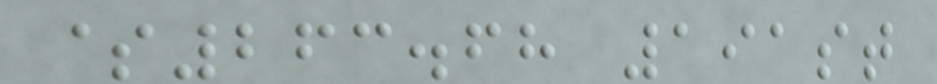$263.68 191st
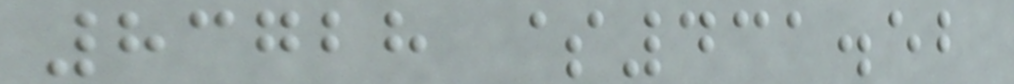83728 $431.52
